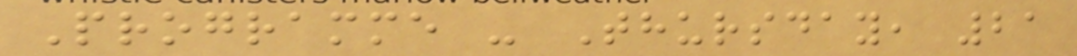Programme - Thursday, 21
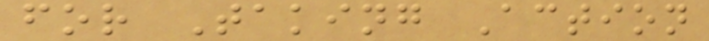for Taking Action
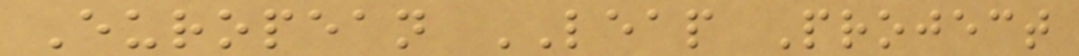European LEAP Project
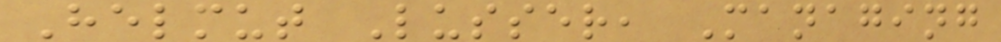Helmut Lusser, Managing
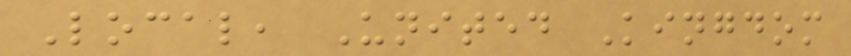Local, United Kingdom
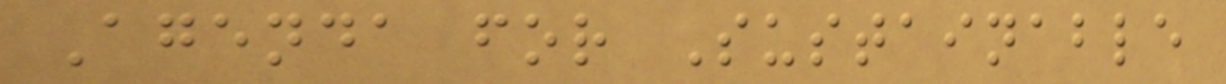Agenda for Sustainable
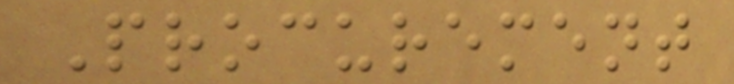Procurement
